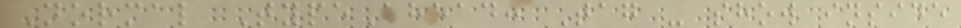Normal TypeAhead: Tag - show inside
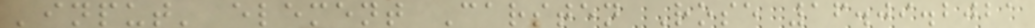'input' element Carsten Rose 16.09.2021
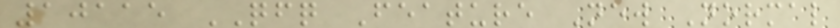10115 QFQ Feature New Normal
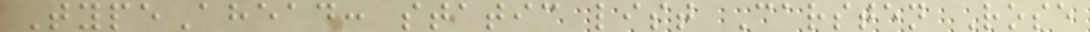TypeAhead: static list Carsten Rose
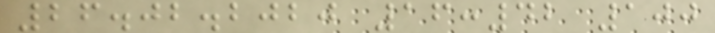26.02.2020 16:42 100
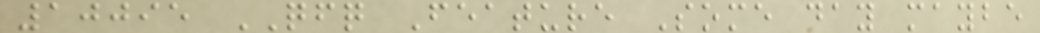10095 QFQ Feature Some day maybe
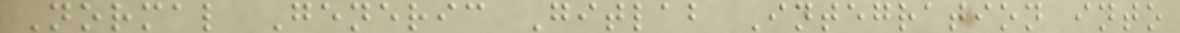Normal Generic Gitlab Integration into
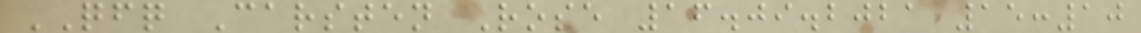QFQ Carsten Rose 16.09.2021 15:10
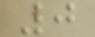0
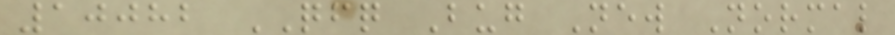10082 QFQ Bug New Normal
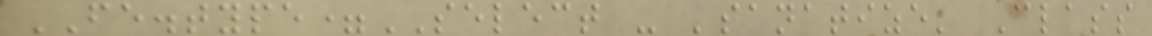FE.type=SELECT - 'sanatize' Class
